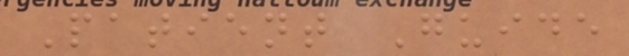Patient Guide
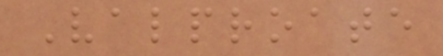Valproate
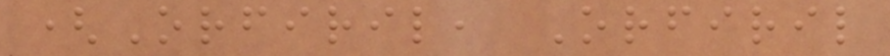(Orfiril, Orfiril
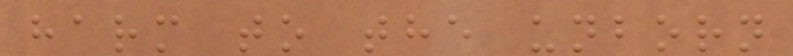harm to the unborn
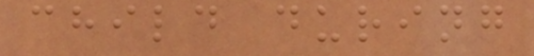child during
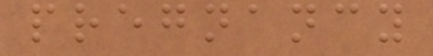pregnancy
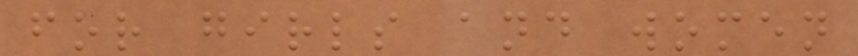for girls and women
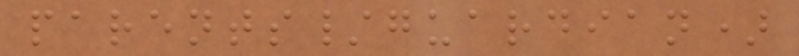parents/guardian)
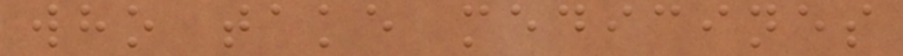who take medicines
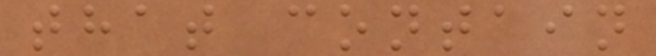that contain
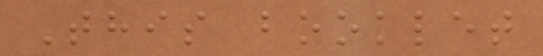This booklet
